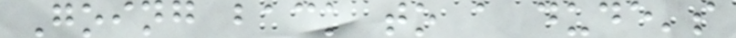Going back to a dude's
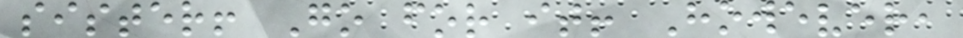sister! Go for it! However,
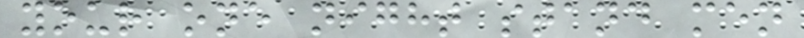your one night stand men
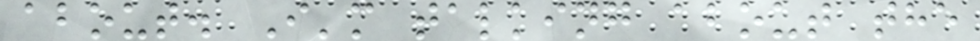about. I'm talking about the
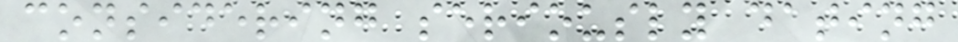considering seriously dating
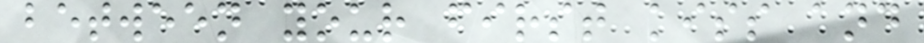between your first kiss and
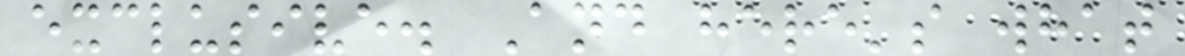exclusive. And here's what
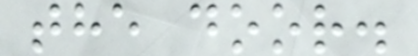the door.
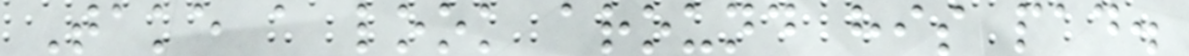Take a look around his pad.
